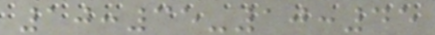10:35-10:45
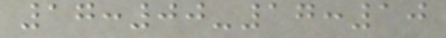17:00-17:10
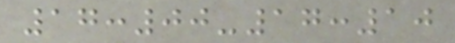17:00-17:10
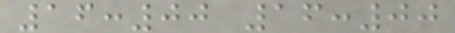16:00 16:00
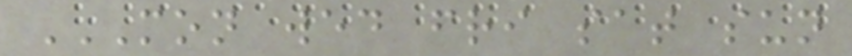MON WED FRI SAT SUN
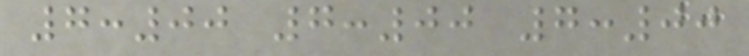7:00 7:00 7:00
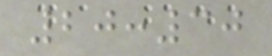20:30
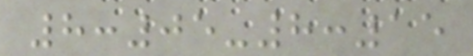8:05-8:15
